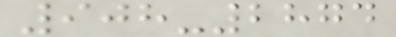908-2874
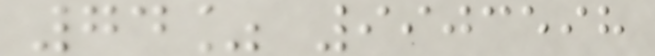74% 9903598
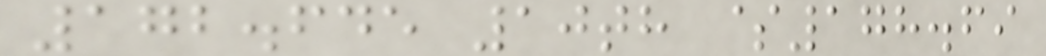172.645 10th $178.69
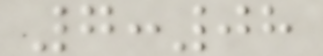7:08
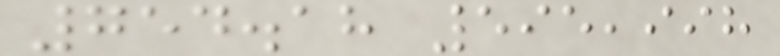754.18 595,998
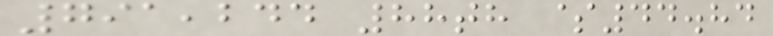791,244 88th $44.84
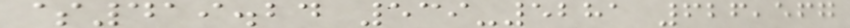$419.24 539-5281 626,567
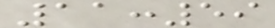11:59
